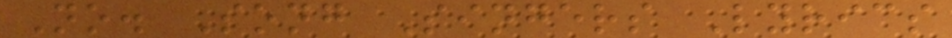No. Song Singers Lyrics
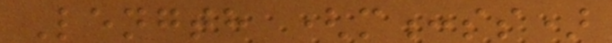Length (m:ss)
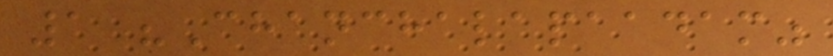1 "Chanchalapaadam"
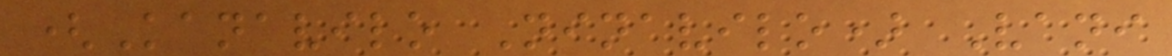(Kanavilo Ninavilo) Vani
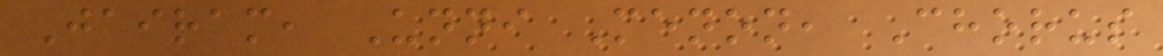Jairam, Unni Menon, Chorus
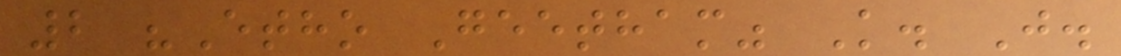2 "Etho Geetham" K. J.
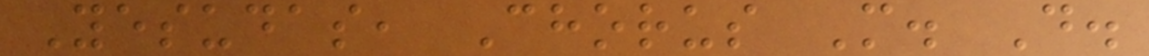Yesudas, Chorus M. D.
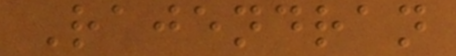Rajendran
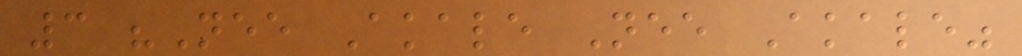3 "Nee Akale Nee Akale"
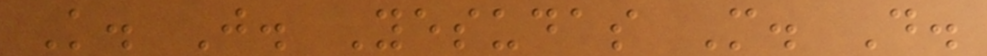K. J. Yesudas M. D.
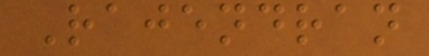Rajendran
